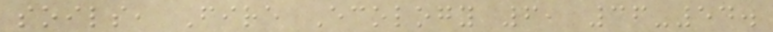soils, Fire Ecology 6, 36-54.
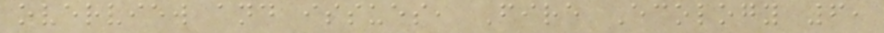overview and issues, Fire Ecology 6,
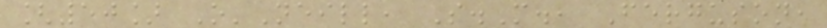[50] O'Neill, S.M., Ferguson,
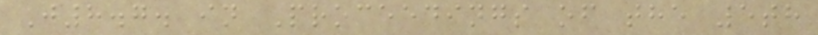J8.7. in Proceedings of the 5th
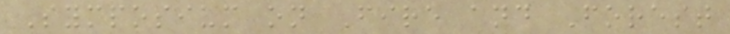Symposium on Fire and Forest
